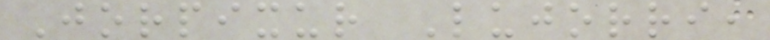Jorpixur Lujorri,
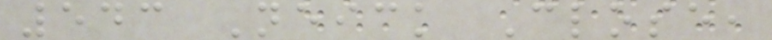543 Neick Close,
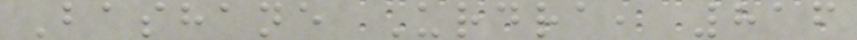Bashane Urdra, 816
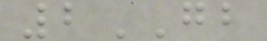2GB
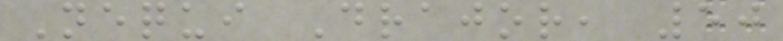Nequi Drajor, 50
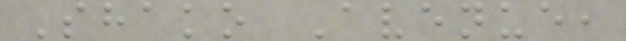Shako Avenue,
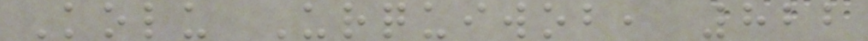Kolu Urquiwob, 822
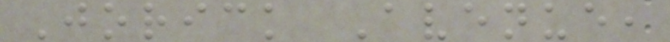Jorick Avenue,
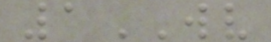1WV
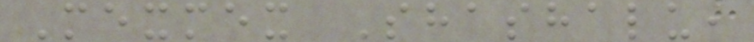Mexmex Shashalu,
